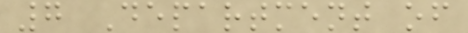7 Department of
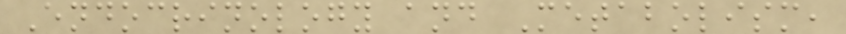Endocrinology and Metabolism,
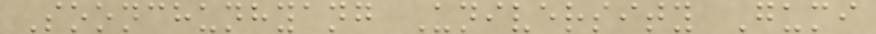Soonchunhyang University Gumi
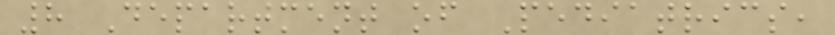8 Department of Pediatrics,
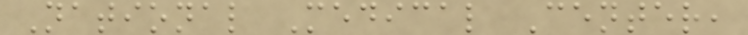National Medical Center,
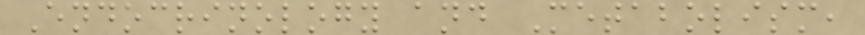Endocrinology and Metabolism,
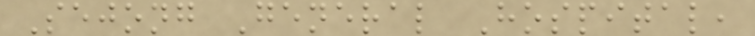Sejong General Hospital,
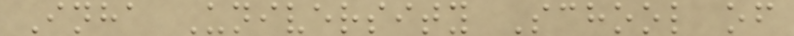Inha University School of
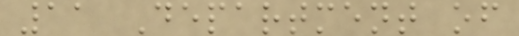11 Department of
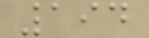194
